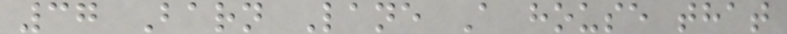37 Barn Lane A house that
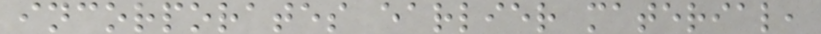incorporates earlier material,
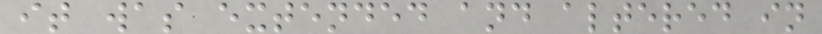it was extended and altered in
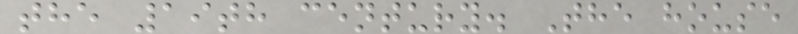the 19th century. The house
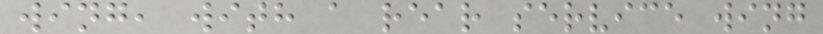wing, with a rear service wing
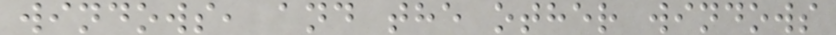windows, and the other windows
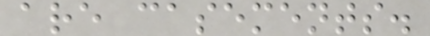are casements.
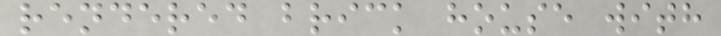rendered brick house with
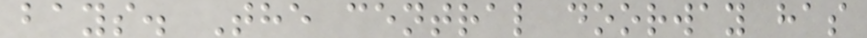bays. The central doorway has
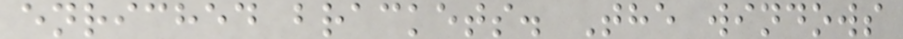enriched brackets. The windows
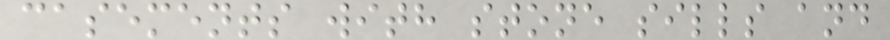casements with stone sills and
